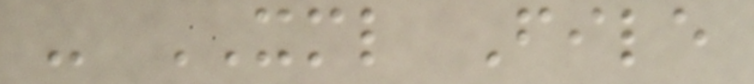- XML File
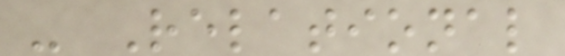- Relational
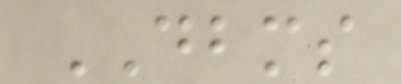DBMS
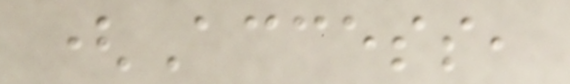(Access,
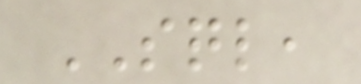SQL,
